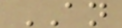AN
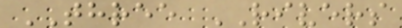THREE RIVERS
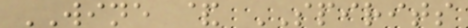WINE & SPIRITS
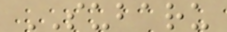SUBARU
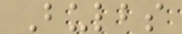Bulbs
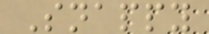Snappy
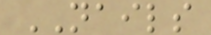NAILS
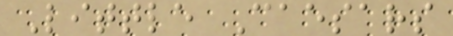Little Caesars
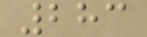283
